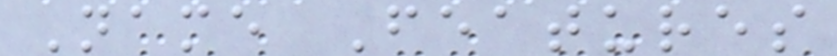Name Features
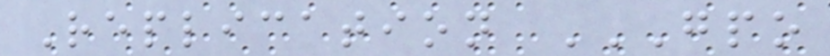Replication GPO
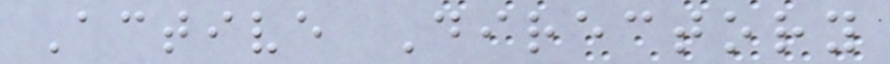Active Directory
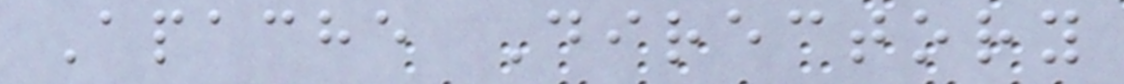Apache Directory
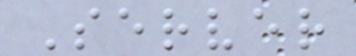Server
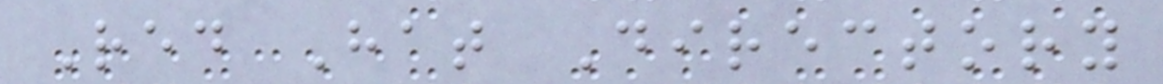Red Hat Directory
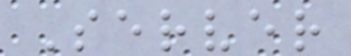Server
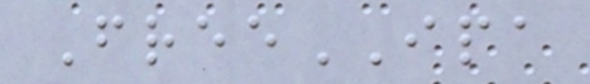FreeIPA
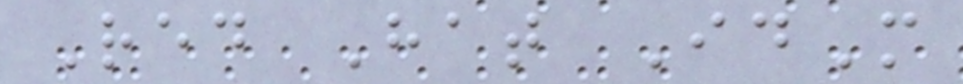Red Hat IdM
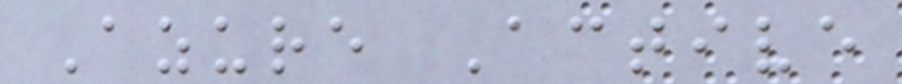Azure Active
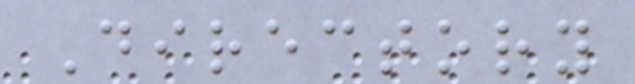Directory
